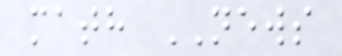math NEWS
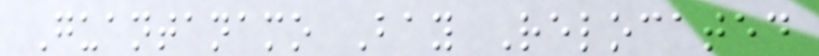Guantanamo Bay Relocated
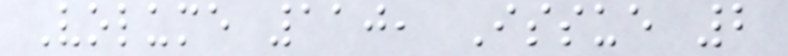Volume 110, Issue 2
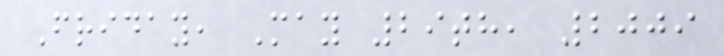Friday, May 29th, 2009
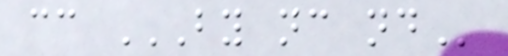cc BY NC ND
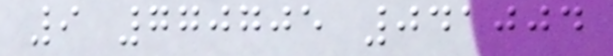9 770705 041004
